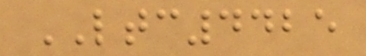LTC4425
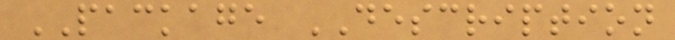PACKAGE DESCRIPTION
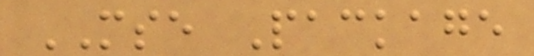MSE Package
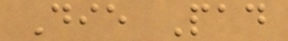Die Pad
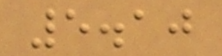5.10
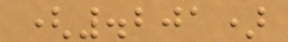(.201)
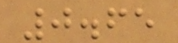0.65
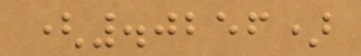(.0256)
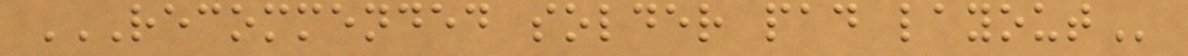RECOMMENDED SOLDER PAD LAYOUT
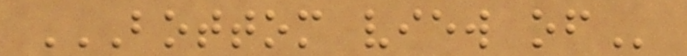BOTTOM VIEW OF
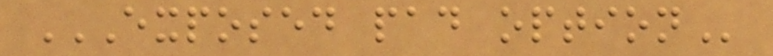EXPOSED PAD OPTION
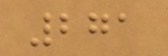271
